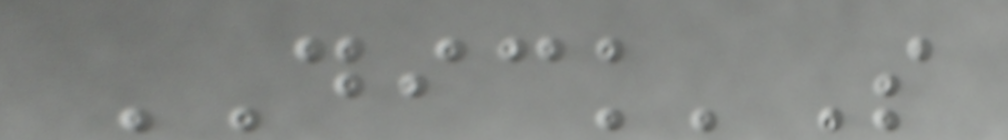DICK'S
